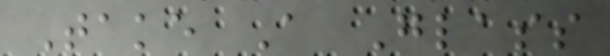Take A Glass
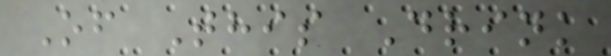Of This Drink
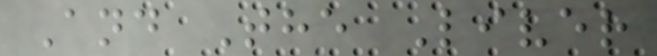And The Liver
